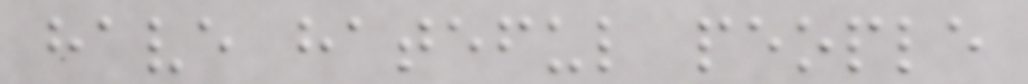have hateful people
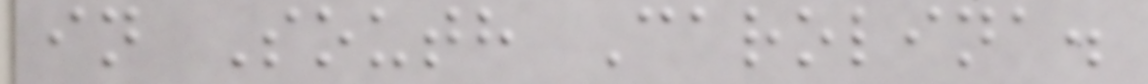in South Carolina.
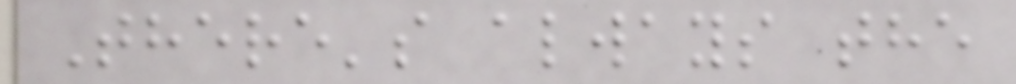There's always the
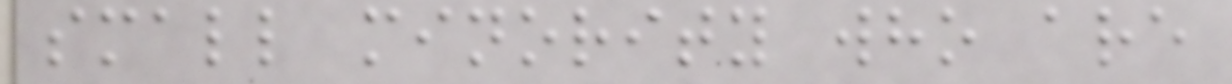small minority who are
